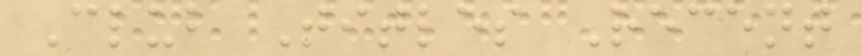Club Titles Recent
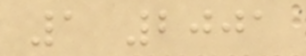1 2001
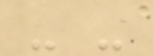- -
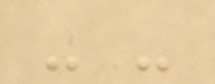- -
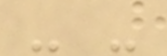- -
